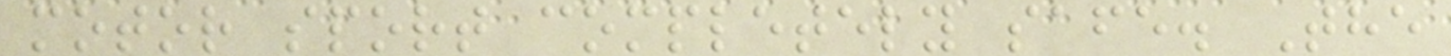motor sport completely safe. The
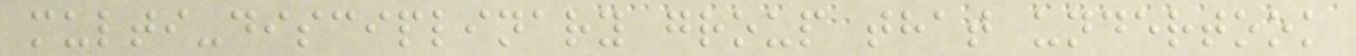multi-disciplinary group that undertook
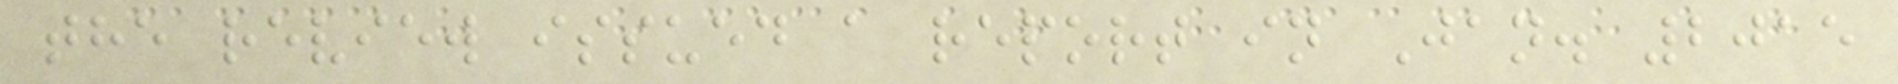the review issued a report in Jan. 2015
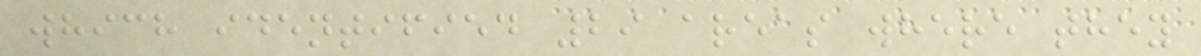which identified 29 areas where they
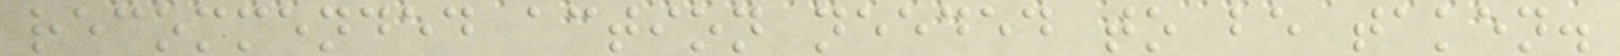recommended action needed to be taken.
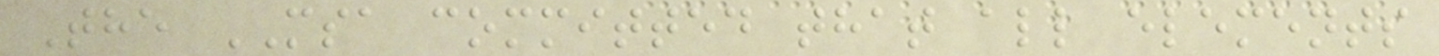The MSA committed that all elements
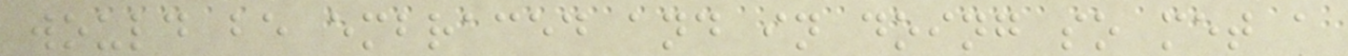would be embraced and in doing so met a
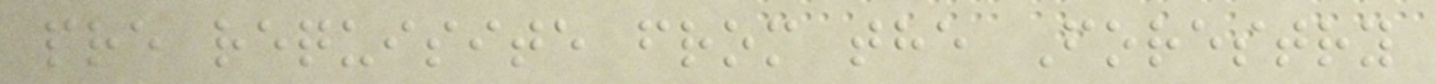pre requisite from the Forestry
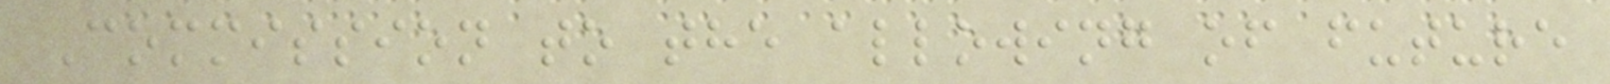Commission to the allowing of future
